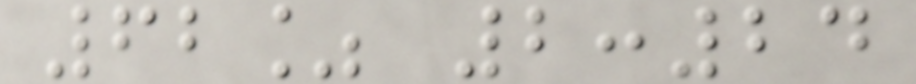62% 2:24
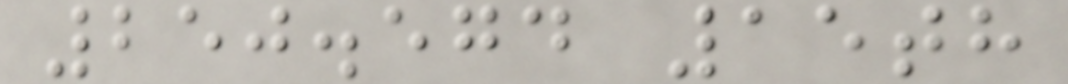250.574 15th
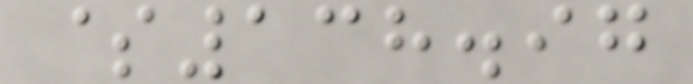$138.97
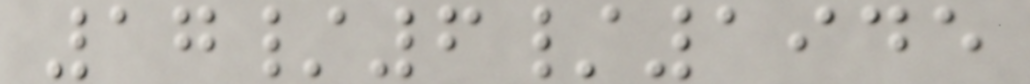17/6/1945
